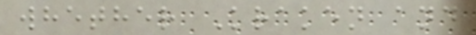whether Kraken and
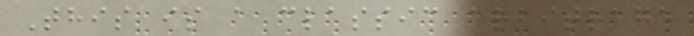This is a classic arbitrage
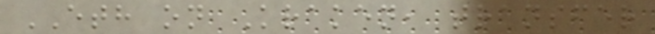ETH on Kraken, transfer
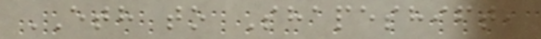ETH to Shapeshift,
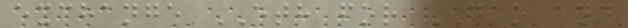exchange ETH for DAO and
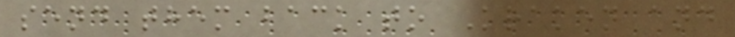send them back to Kraken and
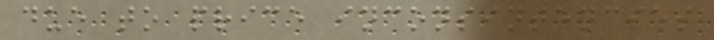due to price inconsintencies
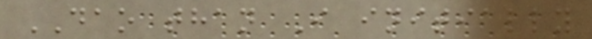DAO than I initially
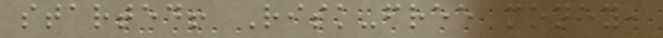started! Risk-free money,
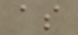as
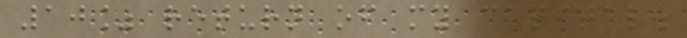10% return of my capital.
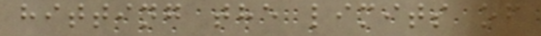hitting the limits of
